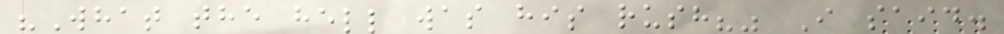"What the hell was his rush?" I said.
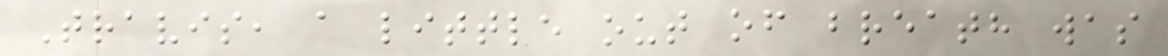Travis, a little out of breath was
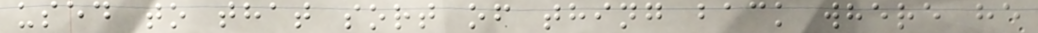used to that sort of thing back where he
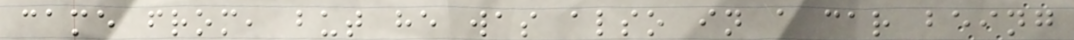came from, but he was also in a car being
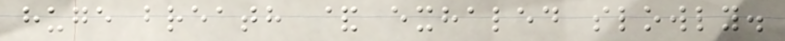huge breath & exhaled slowly.
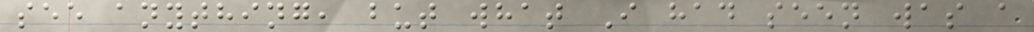see anything, but what I had seen was a
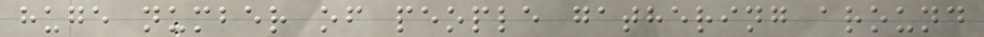huge number of people gathering around
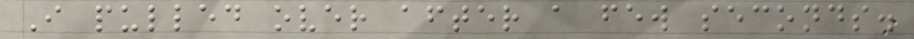I pulled over after a few seconds.
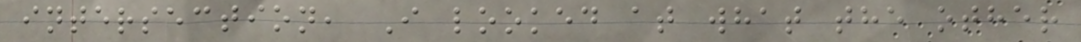intersection, I looked at what the other
